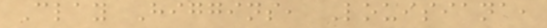Clay Higgins, Louisiana,
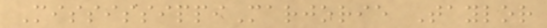MississippiMarjorie Taylor
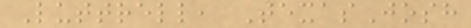Luttrell, TexasJosh
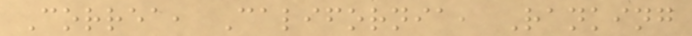Correa, California, Ranking
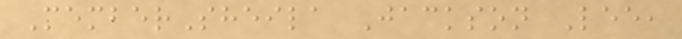MemberSheila Jackson Lee,
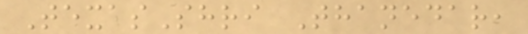TexasShri Thanedar,
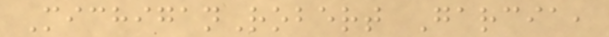MichiganRobert Garcia,
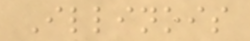Illinois
